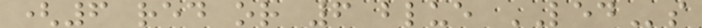(6 red or 6 blue LEDs
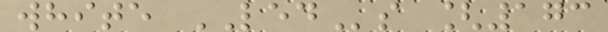white LEDs [173
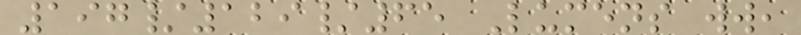197/129/65 Lumens ww,
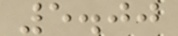5.00
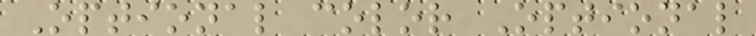Optional color Optional
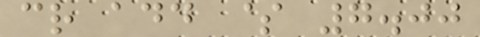cr add $ 7.00
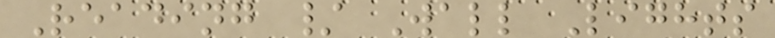Reading / Wall Lights
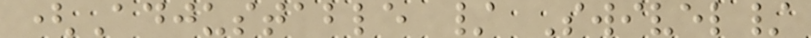(Adjustable / Swivel/
